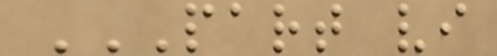PART VI
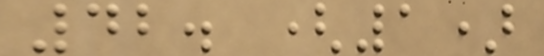42. (1)
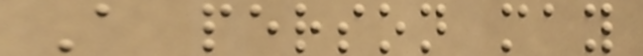A person may
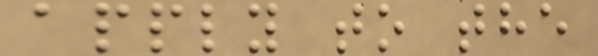apply to the
